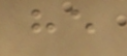he
